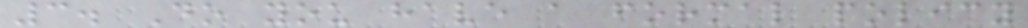3. Do you have a formal policy
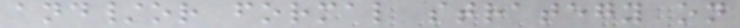and/or formal strategy on
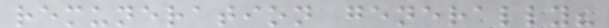remuneration generally?
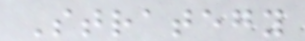Strategy
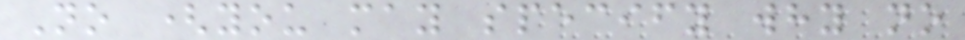No (you may specify why no
